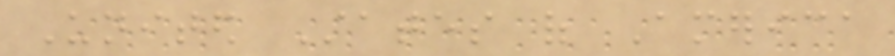United States of America
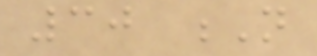30 N
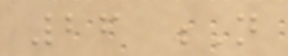26 N
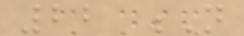22 N
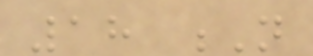18 N
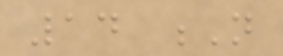14 N
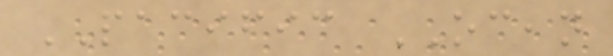PACIFIC OCEAN
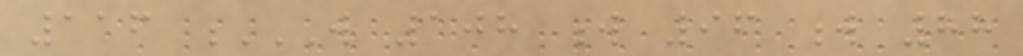116 W 108 W 96 W 88
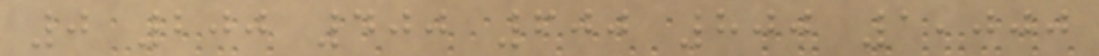0 200 400 600 800 1,000
